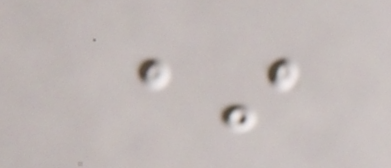*
